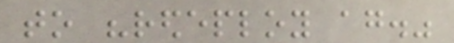to "redeploy again."
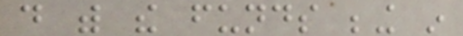do with the funds being in
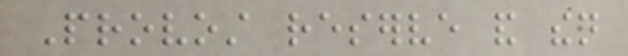Provost reserve and then
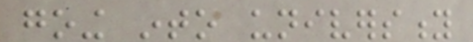going into university
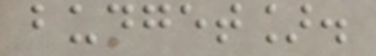budget].
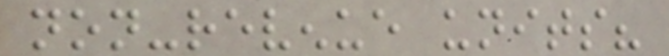non-revenue units?
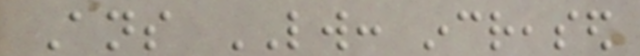Ans LW: increased
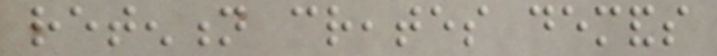retention creates demands
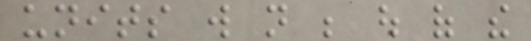units will not be out of the
